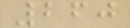260
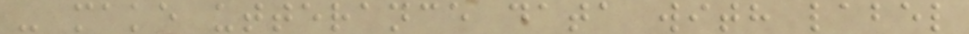- make utterance data with label
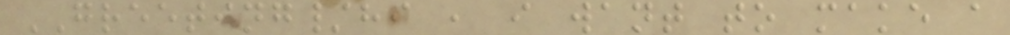GREETING/hi , i want to make a
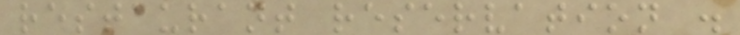restaurant reservation .
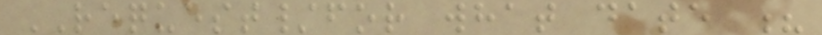REQUEST/for what date ?
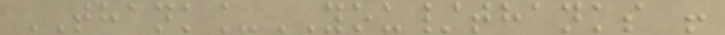THANK_YOU/thanks !
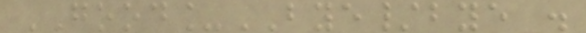GOOD_BYE/bye .
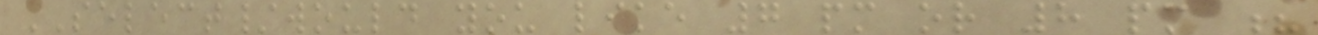SELECT/would you like 7 pm or 8 pm ?
